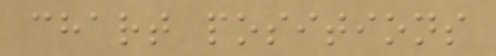chart positions
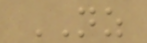NZ
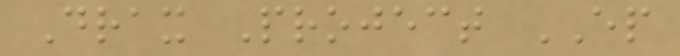Drax Project EP
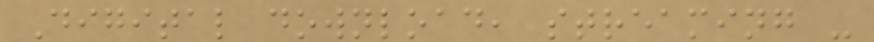Digital download, streaming -
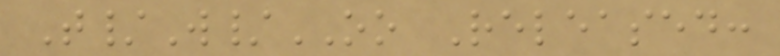T/W/OO Released:
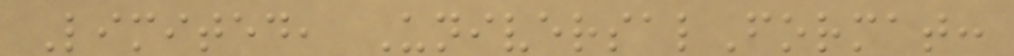Limited, UniversalFormat:
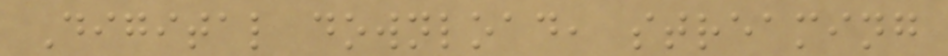Digital download, streaming
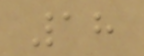18
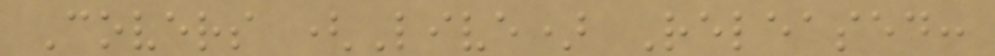Covers (Live) Released:
